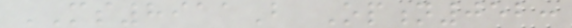MS8911B Option052:
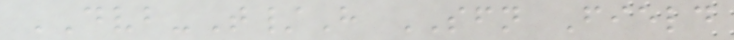DVB-T/H SFN Field
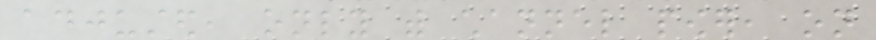adjusted, only with channel power, on
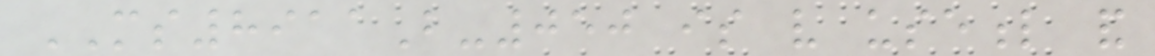MS8911B-050 is very useful and
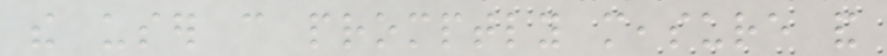the user can promptly measure and
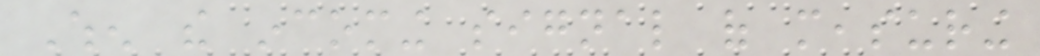When the incoming signal of measuring
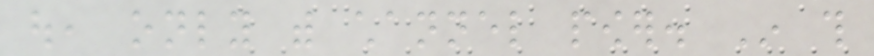out, only with channel power. In this
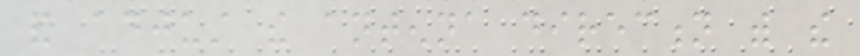and adjust the antenna direction with the
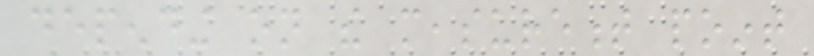depending on the measurement point
